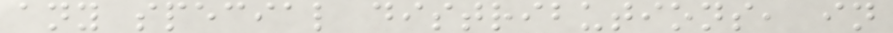any special distributions, in
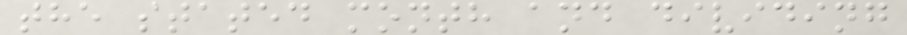the stated month and dividing
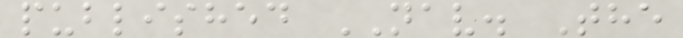published NAV. The
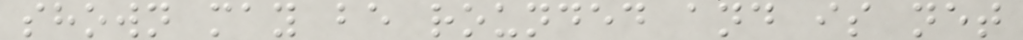shown may be rounded and is net
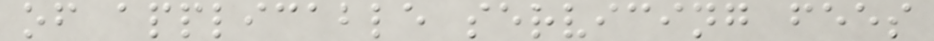of applicable servicing fees
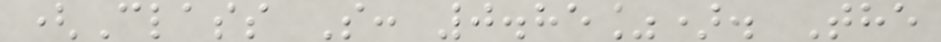(Class S: 0.85%). The
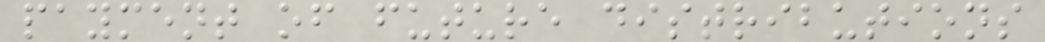payment of future distributions
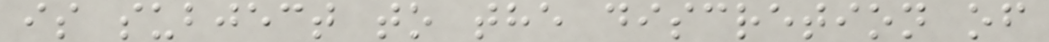is subject to the discretion of
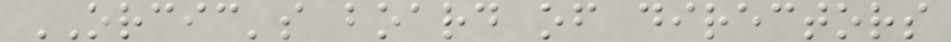ORCIC's board of directors
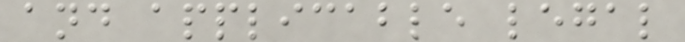and applicable legal
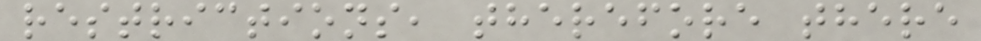restrictions, therefore there
